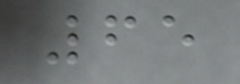65
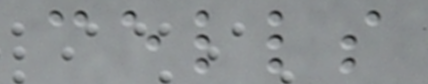cells
